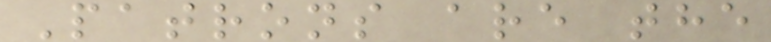Patrons are the
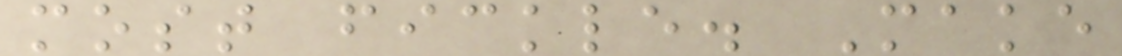most fickle. Make
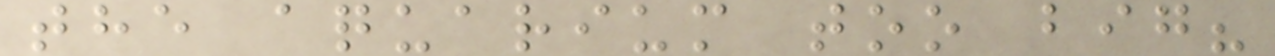the aquarium too big?
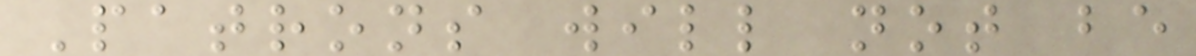Patrons will not be
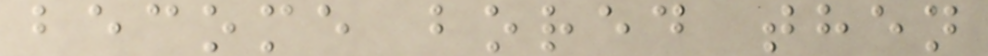become bored then
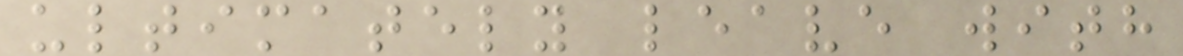ultimately leave with
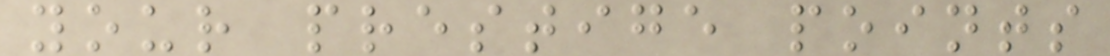your prestige points
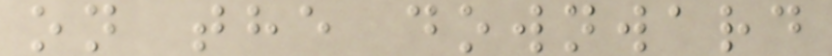on the downward
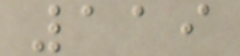119
